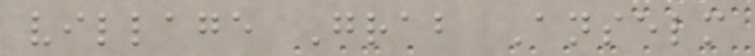village Grab Anselm
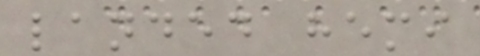landed hemi
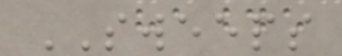SWEEPS
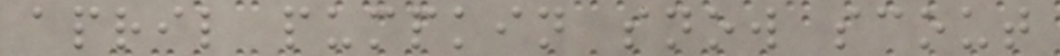april pumpkin snow scout
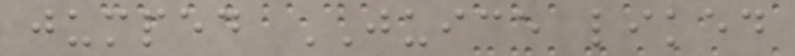jumped JUICE liked
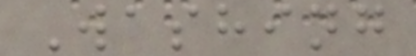Washing
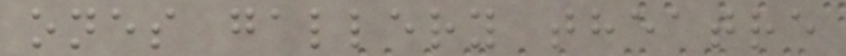ones gallery theatre
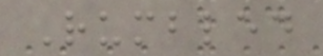Rumbled
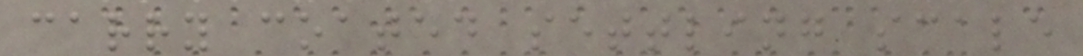carry coated settling scale
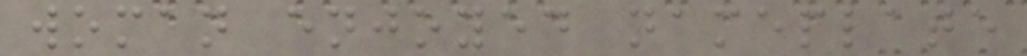woman enjoyed nameplate
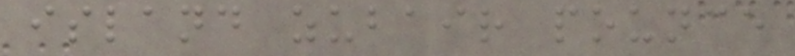island zubair pounce
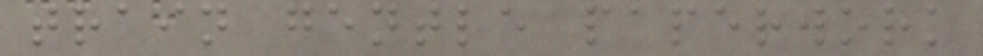train gentle paperwork
